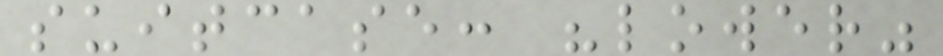suitcase: "lower"
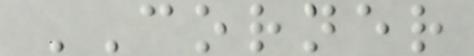CORNER
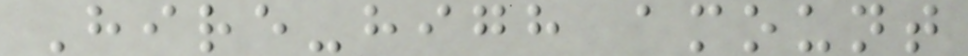Hire-high amount
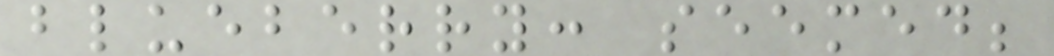blueberry: seemed;
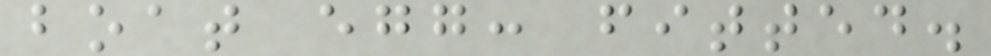boat egg: fitted.
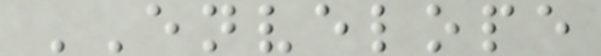ENVELOPE
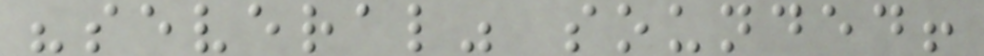"several" sounded!
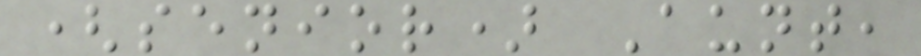(senior) Aunt,
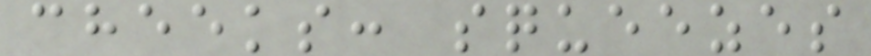cheeks: squeezes
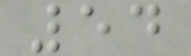54
